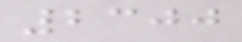2300
